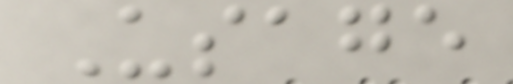Usage
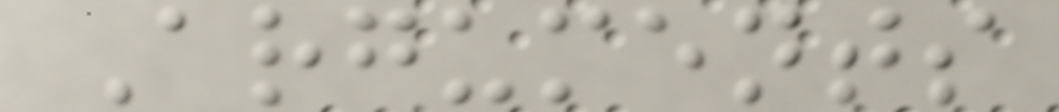Arguments
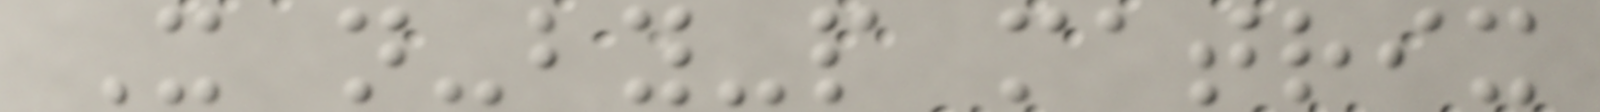X n-by-p matrix
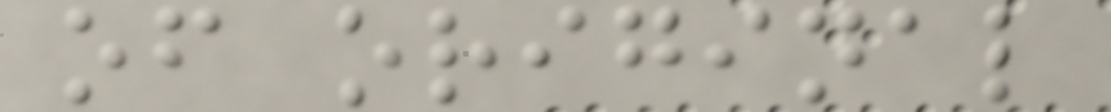of original
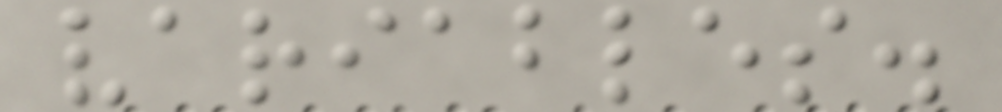variables.
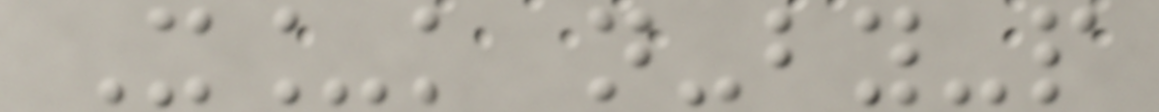X_k n-by-p
